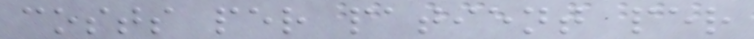costs per patient per
